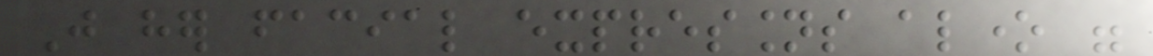Just her facial expressions alone were
